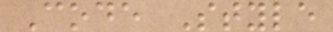Code Style
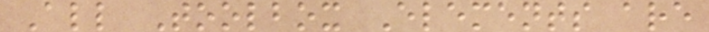All Toolbox Elements are
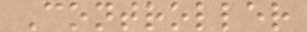Controller
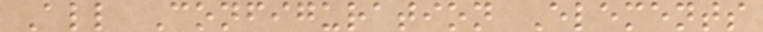All Configuration Elements
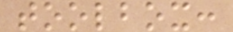toolbox:
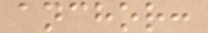anchor:
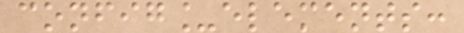config_elements:
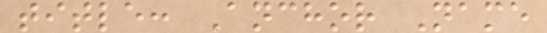title: Anchor Name
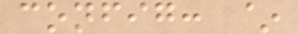config: ~
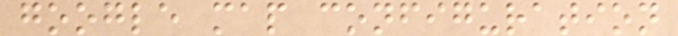google map configuration
